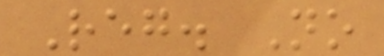Reg. No
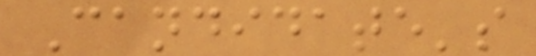Candidate's
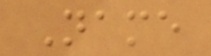Name
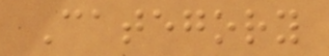Category
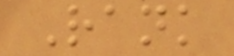Rank
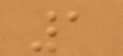1
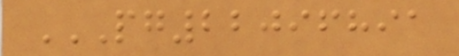PG22096891
